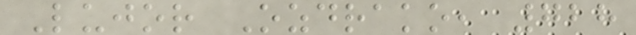Lujor Ozdrako, 728
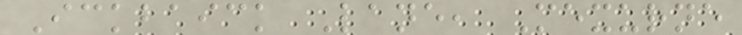Ickbaick Lane, Mexurne
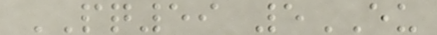PQ59 5EU
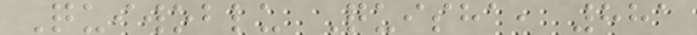Quiwoblu Quisha, 881
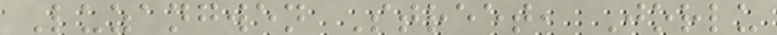Luzangwen Street, Jorlu
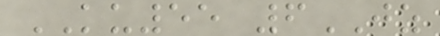KU55 6JZ
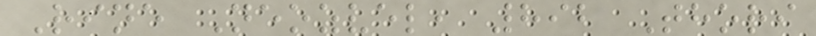Rine Neozvel, 892 Thori
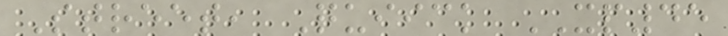Street, Quiick XP45
